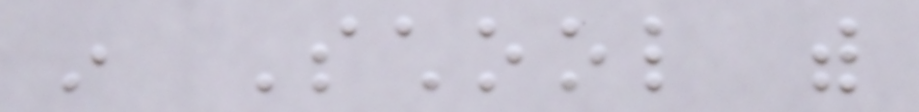in School with
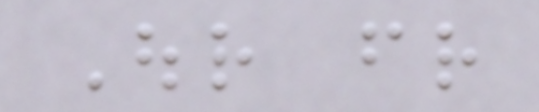Our friend
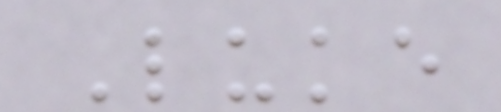Luke
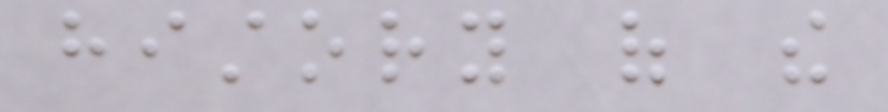history of the
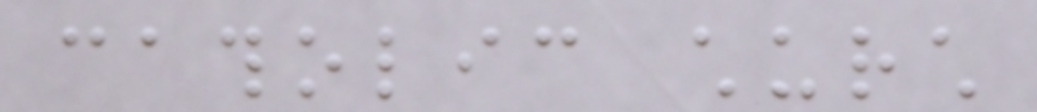catholic church
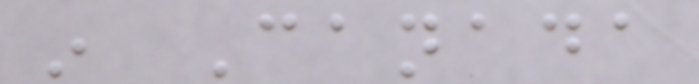in Canada
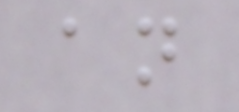an
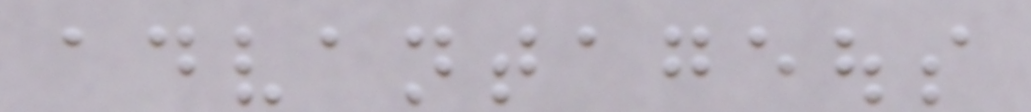advantageous
